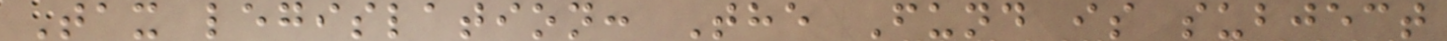Tax legislation: The Fund is subject
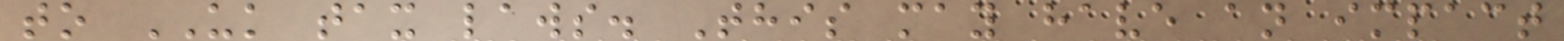to UK tax laws. This may have an impact
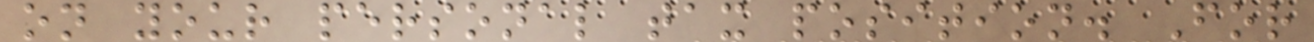on your personal tax position. For
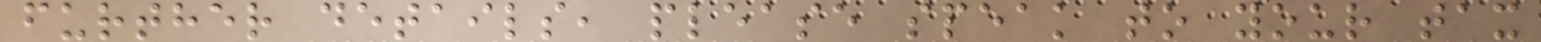further details, please speak to your tax
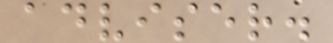adviser.
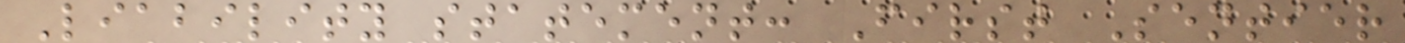Liability statement: First Sentier
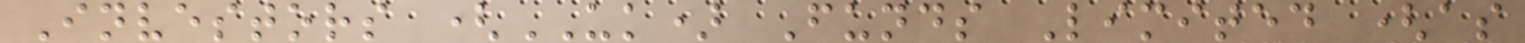Investors (UK) Funds Limited (as
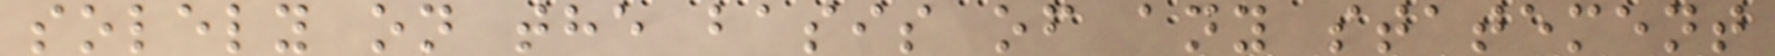solely on the basis of any statement
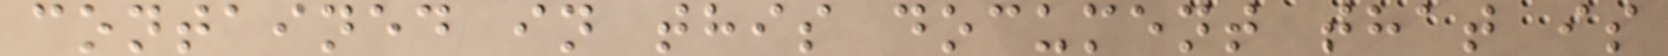contained in this document that is
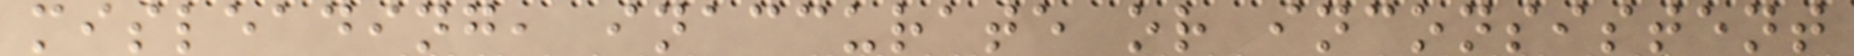misleading, inaccurate or inconsistent
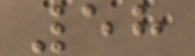58
